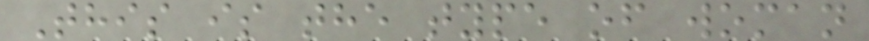This is the type of woman
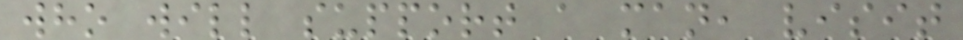who will support a man, visit
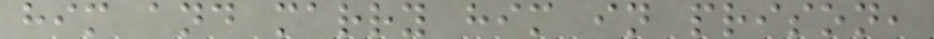him and marry him in prison,
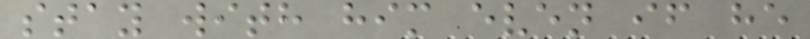stay with him even if he
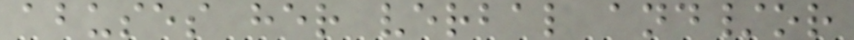abuses her verbal and/or
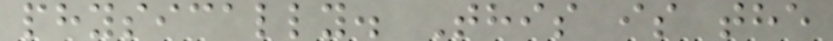physically. This is the
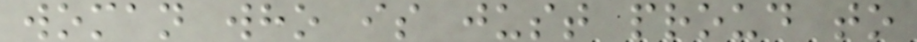woman who is just proud to
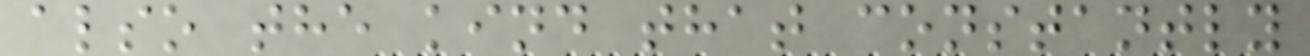also the kind that constantly
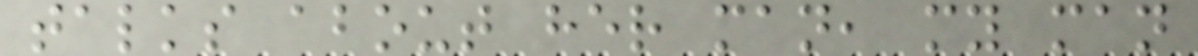talks about her man, my man
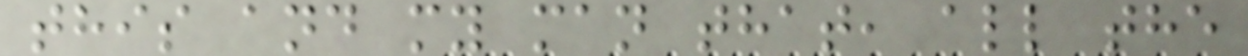this and my man that, all the
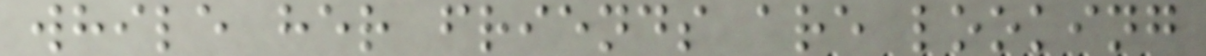while her friends are looking
